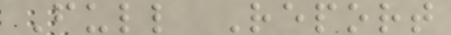Full Report
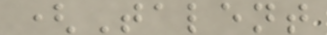(Talent
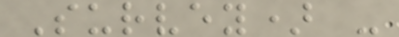Survey) -
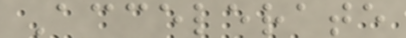Accelerate
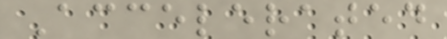Accelerated
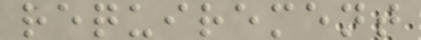requirement
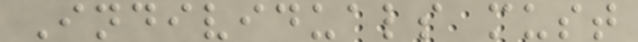Individuals must
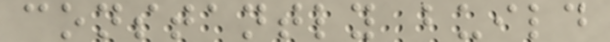constantly build
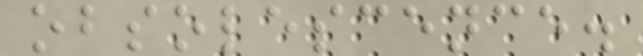obsolescence.
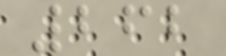262
